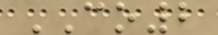CO2
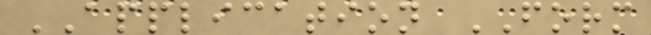APPLICATION FORM
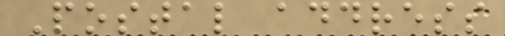Postal address
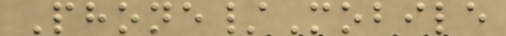Phone/Mobile
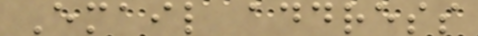Email address
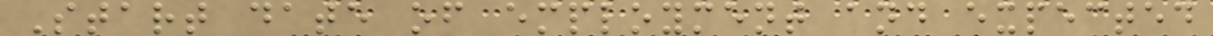Start date of employment and expected
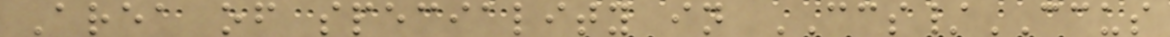Area of speciality in CCS/CCUS
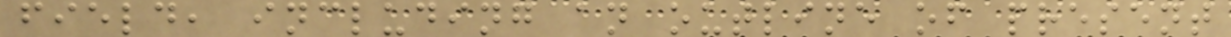field, including an outline of present
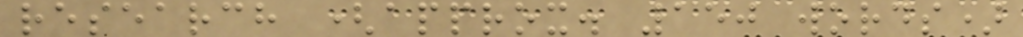research (approx. 150 words)
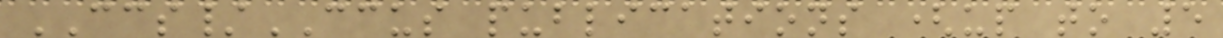CCS/CCUS publications (up to 5
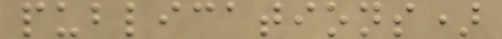publications)
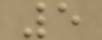5
